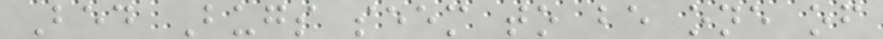Bed Bugs seem to be one of
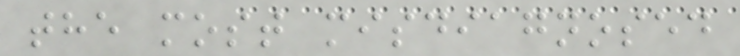the most misdiagnosed
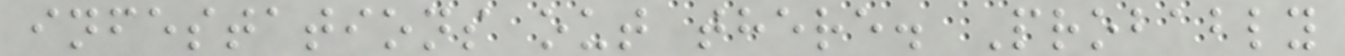infestations out there. Probably
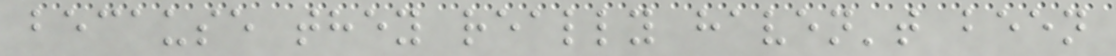because they really haven't been
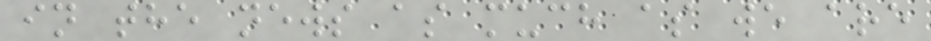in the news as much as we are
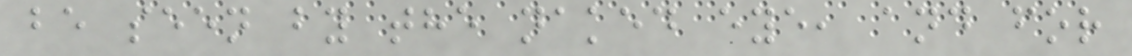be seen by the naked eye, and for
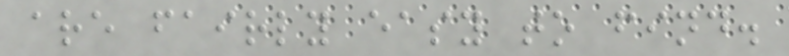are fairly easy to find.
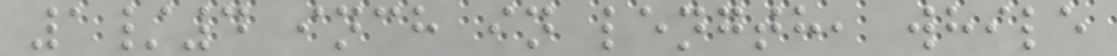1/4 inch in length, while
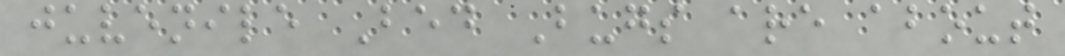juvenile Bed Bugs are about
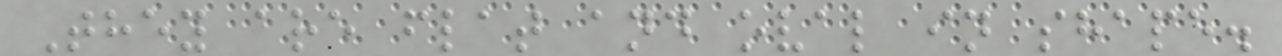They are flat and oval in shape.
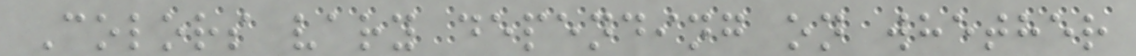Colors vary depending on whether
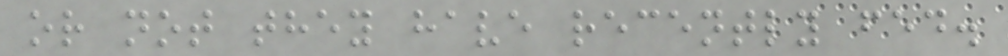or not they have recently fed.
